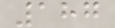187
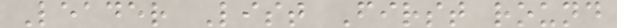Leader List First round
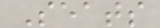Seats
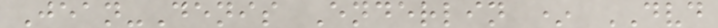Jean-Denis Enderlin * DVD
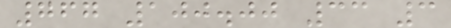767 100.00 33 3
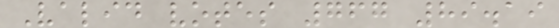Valid votes 767 89.19
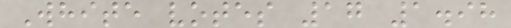White votes 17 1.98
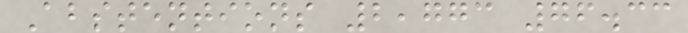Abstentions 2,773 76.33
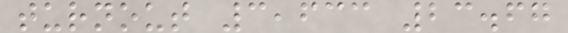turnout 3,633 23.67
